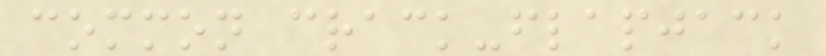common crack-flapjack
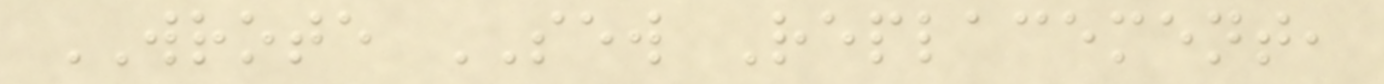WROTE SEW Replacement,
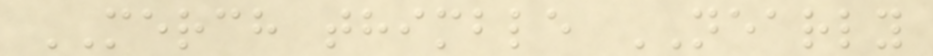MERCH thimble NEARLY
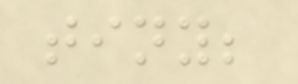tiny;
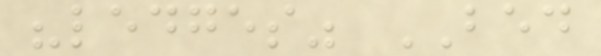"ledges" BED
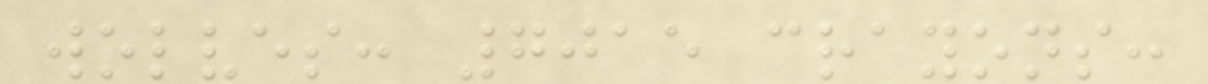wolves: 7015 crayons:
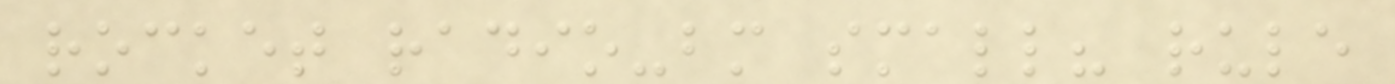rocket radio-bm small? rule
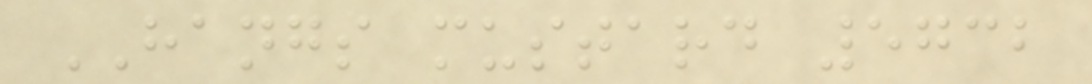HANGS mustard 5732
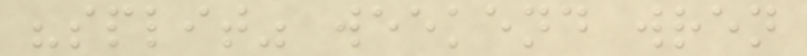"split" weekend wren
